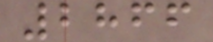2866
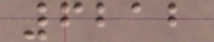6212
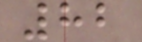82
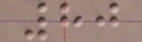80
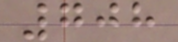708
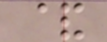&
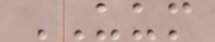UUM
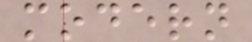modern
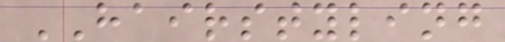HAIRSTYLING
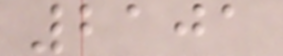2101
